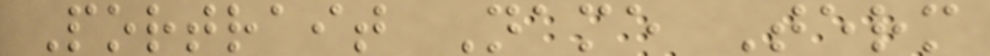Portrait Name Term
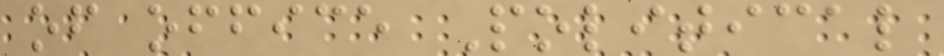of office Political
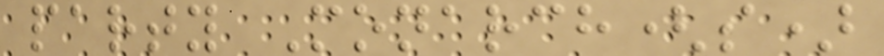party Monarch(s)
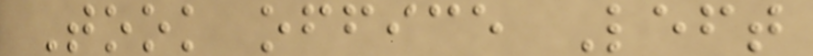Took office Left
